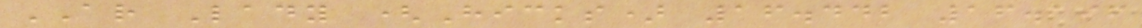AR Lady (Hicks) 16.442 16.196
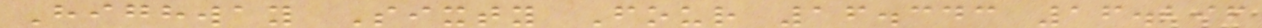Highway Sixty Four 16.343 16.296
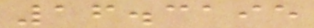16.3195
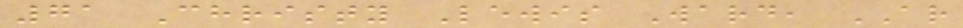71 Christy Lewis Ward, AR
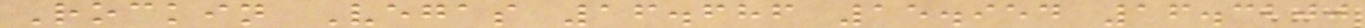Rockin Vegas 16.686 15.954 16.3200
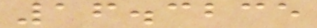16.3235
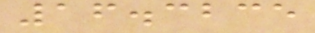16.3235
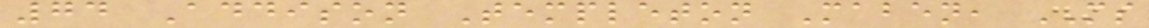74 Addison Templeton Maben, MS
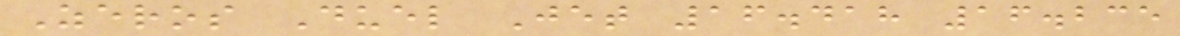Zeros Duel Jet 16.418 16.235
